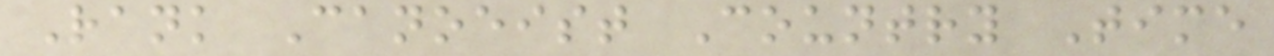Rank Canoeist Country Time
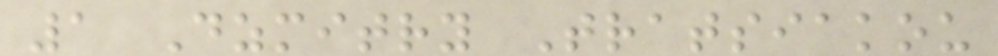1 Dzmitry Tratsiakou
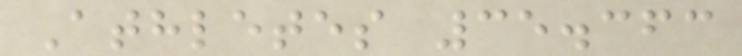Athletes 35.363
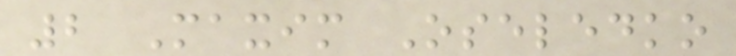2 Maxim Oseledko
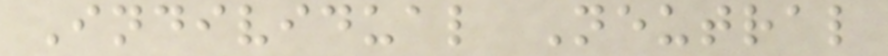Individual Neutral
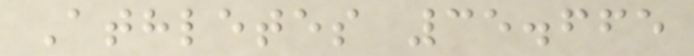Athletes 35.665
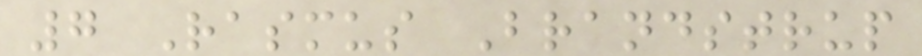7 Rasmus Brandstrup
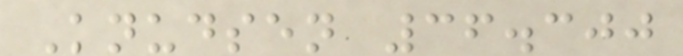Knudsen 36.300
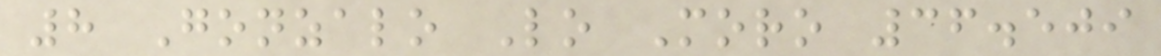8 Gonzalo Lo Moro 36.509
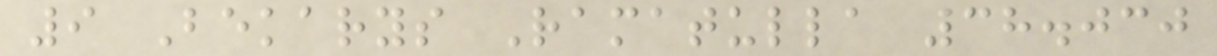9 Bekarys Ramatulla 38.030
